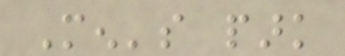Men's park
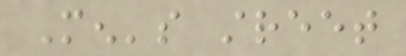Men's street
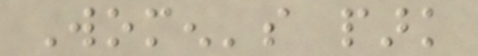Women's park
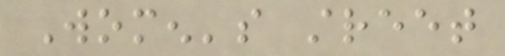Women's street
